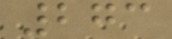273
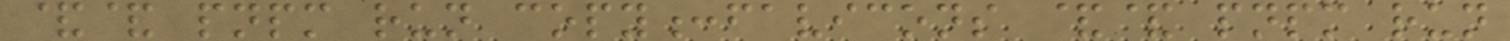&& pnpm run copy:favicons && pnpm run
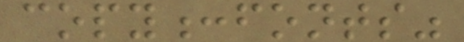copy:fonts"
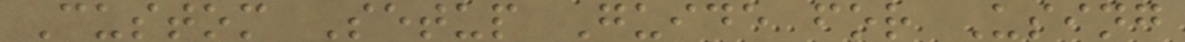Custom Setup Guide for Using
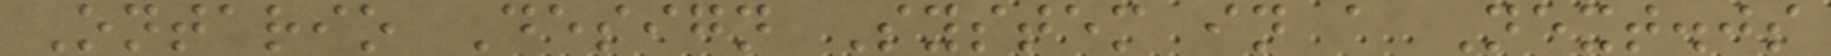Ontario Design System in a Next.js
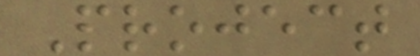Project
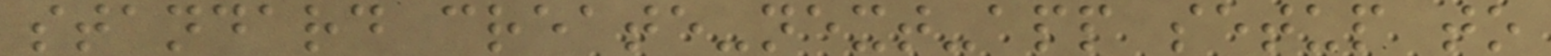standard create-next-app setup to
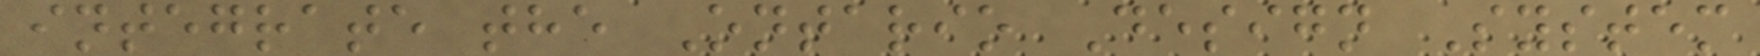integrate the Ontario Design System
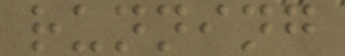running
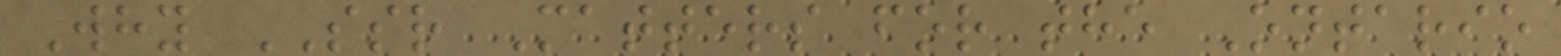Why SSR Matters for the Ontario
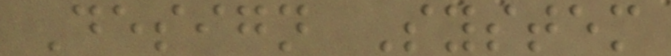Design System
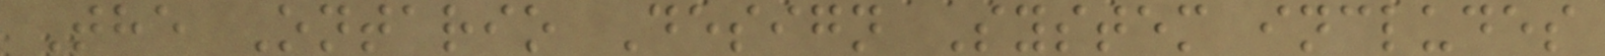The Ontario Design System includes
